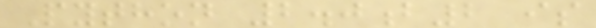Python 2.0b2 is
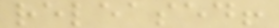released!
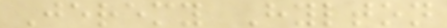Jeremy Hylton
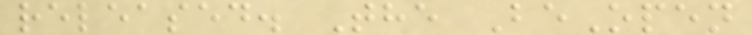released. The BeOpen
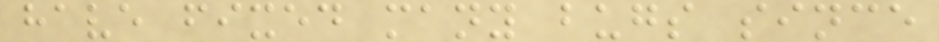have fixed many bugs since
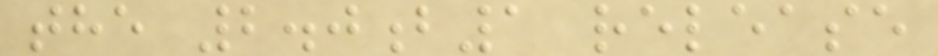the 2.0b1 release
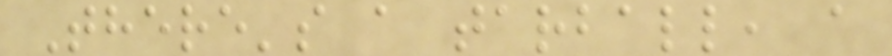There's a tarball, a
